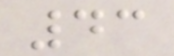43
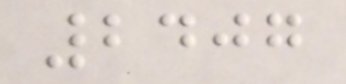2407
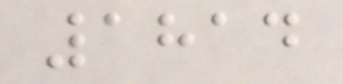1814
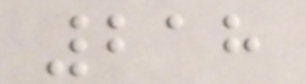218
